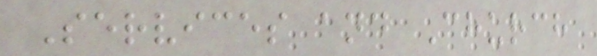Services and Church
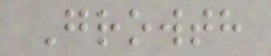Growth
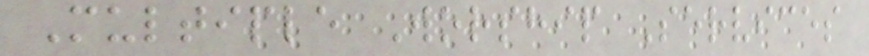Multiple Worship Services
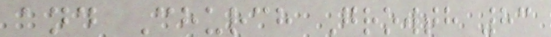and Church Growth 83
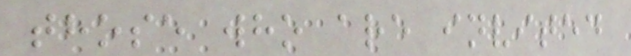those who are invited
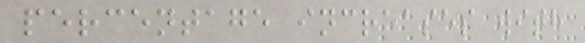percentage increases with
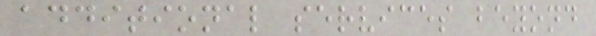additional services beyond
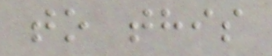to this
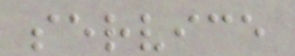service
